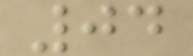04
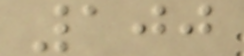100
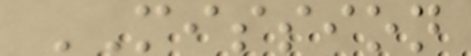MISSION
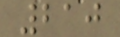210
